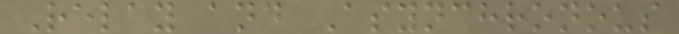Relay and Asynchronous
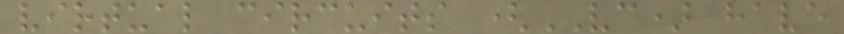virtual circuits (VC) have
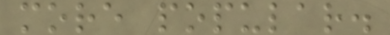more popular.
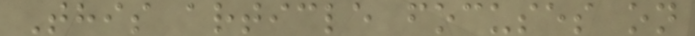This article focuses on
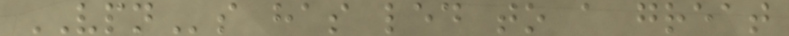VPNs has led to a great
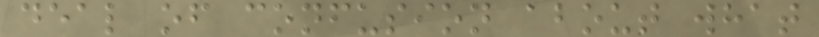deal of confusion about what
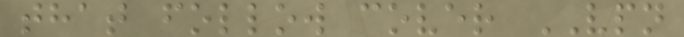that follow cover VPN
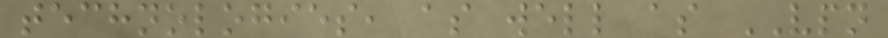technologies, as well as VPN
